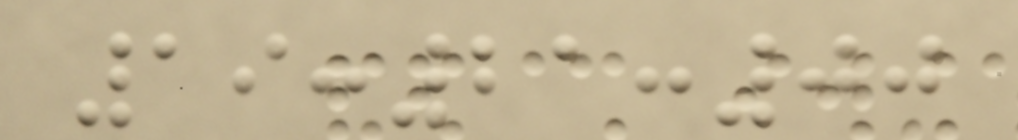19:21:00
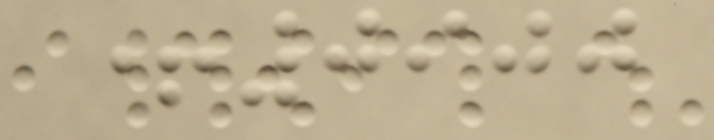+0900
